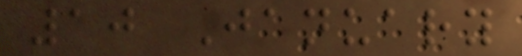10 January
